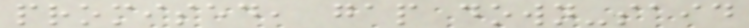promised, gap down-said
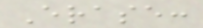Erase:
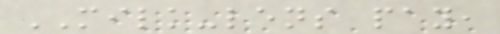MILK-lens pay,
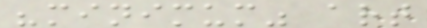"minimum" art
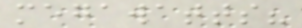megawatts?
